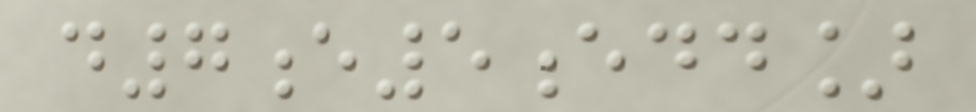d7e5edd]
